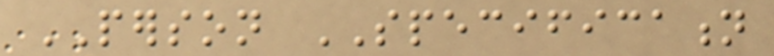PERSON SPECIFICATION
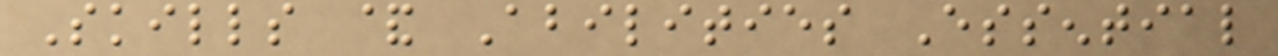Skills & Abilities Essential
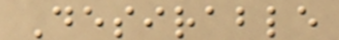Desirable
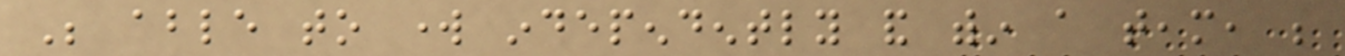Be able to work independently and within a team, be
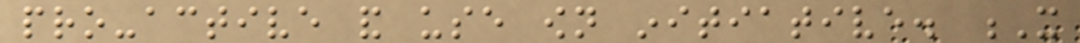pro-active and use own initiative. X
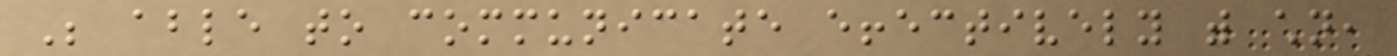Be able to communicate effectively with children,
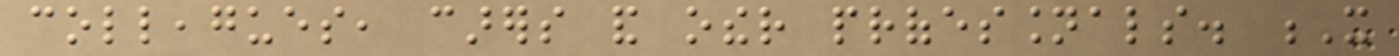colleagues, carers and other professionals. X
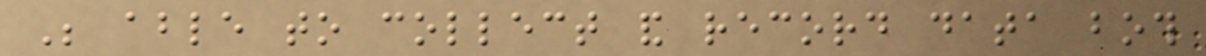Be able to collect and record data both
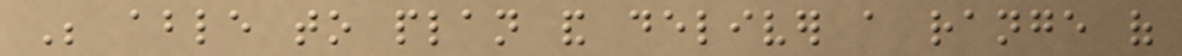Be able to plan and deliver a range of
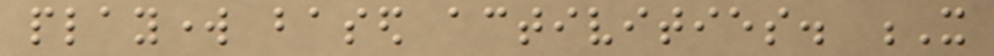playwork based activities. X
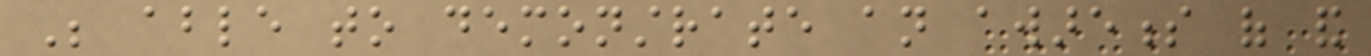Be able to demonstrate an awareness of and
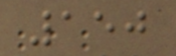150
